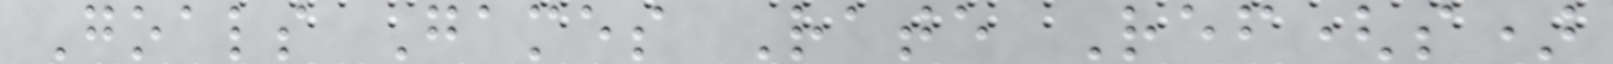Goals Games Rate Ref(s)
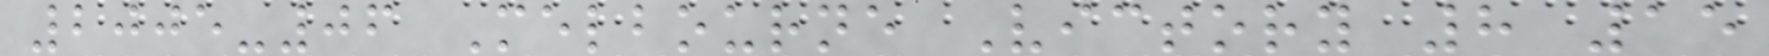2005-06 Melbourne Victory 8 15
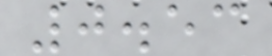0.53
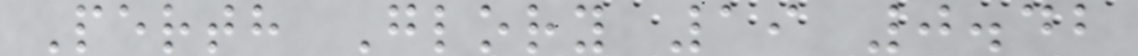Perth Glory 19 0.42
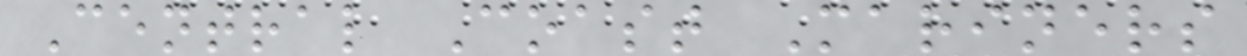Central Coast Mariners
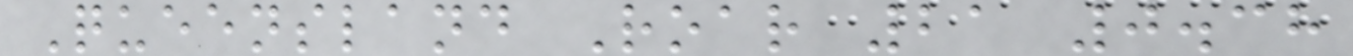Queensland Roar 21 0.38
